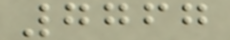7767
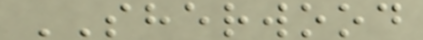SHERWOOD
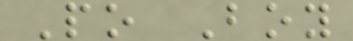Po Boy
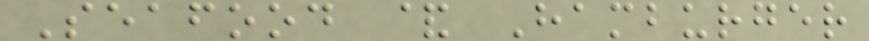Seafood & Hamburger
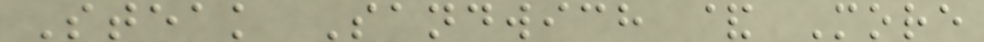Steak Sandwich & More
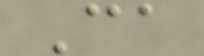Ca
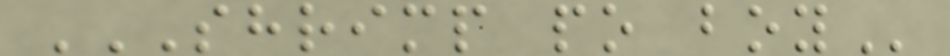SHRIMP PO BOY
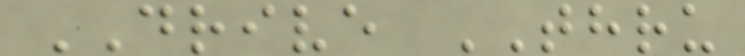DRIVE THRU
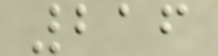216
